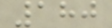180
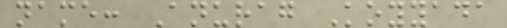name: Anurag Koyyada
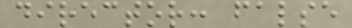director: false
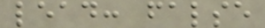lead: false
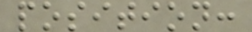position:
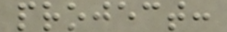project:
